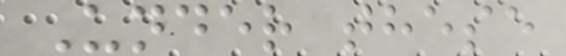Under these
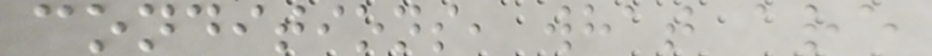conditions, what are
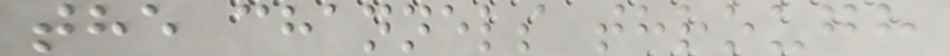the channels through
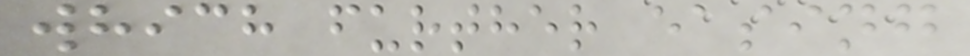which further easing
